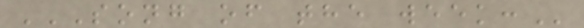SONG OF THE WEEK:
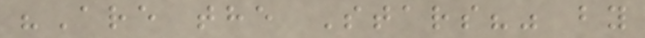"Are the Stars?" by
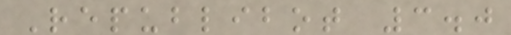Republibot 3.0
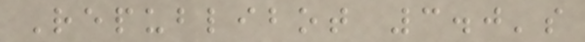Republibot 3.0's
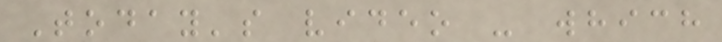Today's video - which
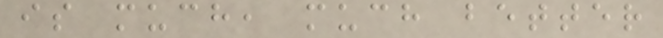is much, much better
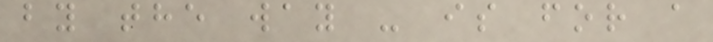by the way - is for a
